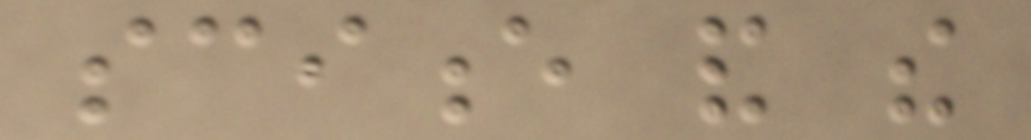science and the
